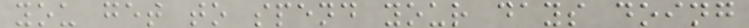you get to spend your days doing
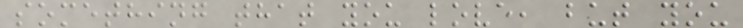something that you love, but you
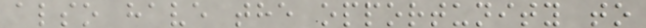also have the opportunity to
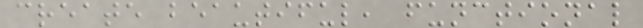create beautiful, functional
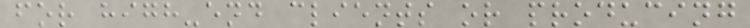for high-end clients or producing
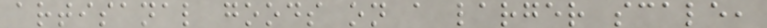artisanal goods on a larger scale,
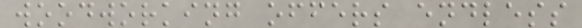woodworking offers endless
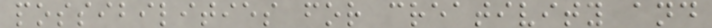possibilities for creativity and
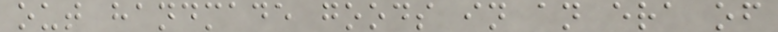out handmade goods in an era of
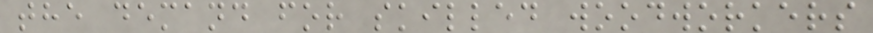the demand for skilled woodworkers
